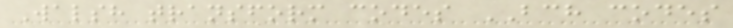Walsh transform codes BCH codes
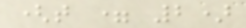(t = 2)
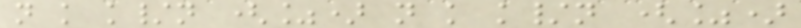n k k/n (%) n k k/n (%)
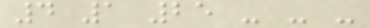4 1 25 - - -
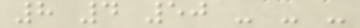8 4 50 - - -
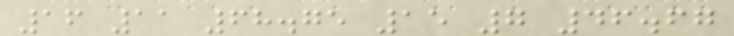16 11 68.75 15 7 46.67
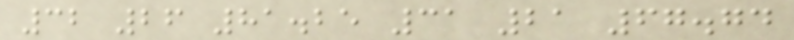32 26 81.25 31 21 67.74
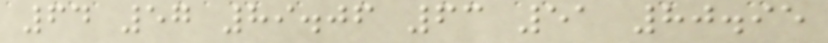64 57 89.06 63 51 80.95
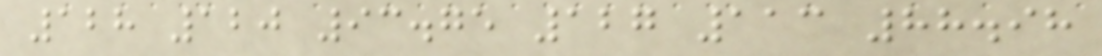128 120 93.75 127 113 88.98
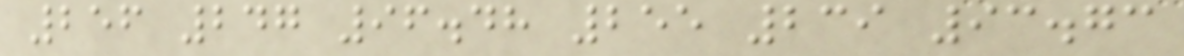256 247 96.48 255 239 93.73
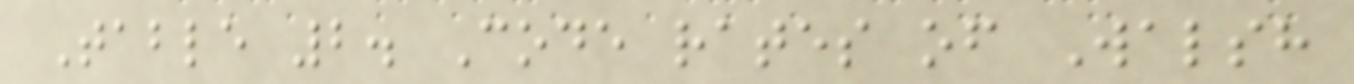Table 2. Code rates of Walsh
